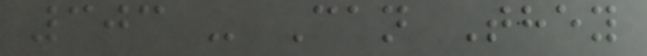303 - Can They
